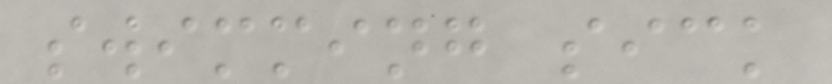swimming sick
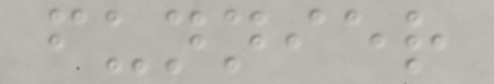funnier
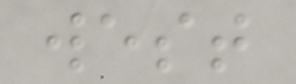west
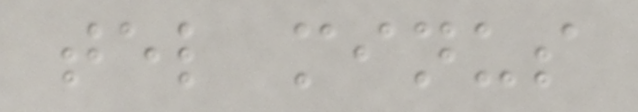tel minus
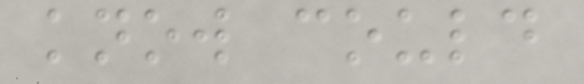know could
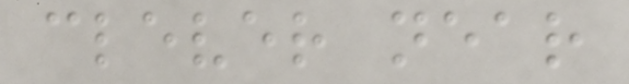clever near
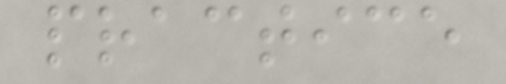practice
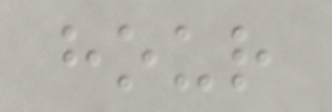hour
